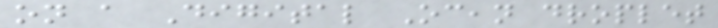on a Digital Ocean droplet
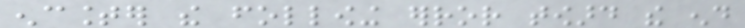encounter the following error toward the end
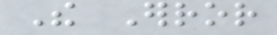The Error
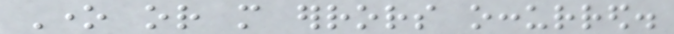One or more errors occurred.
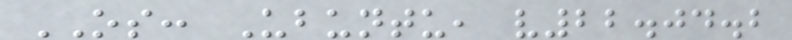OS: Ubuntu, v22.04.2
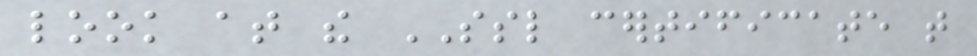look at the SSL certificate that
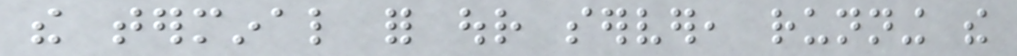the terminal for our server, running the
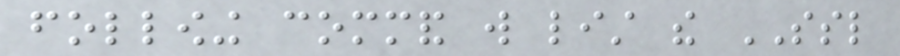following command will list the SSL
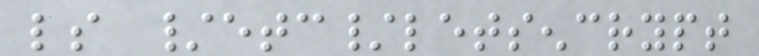ls /etc/letsencrypt
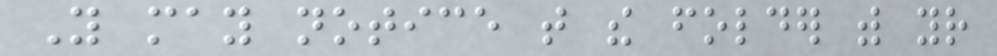You may notice that the folder with your
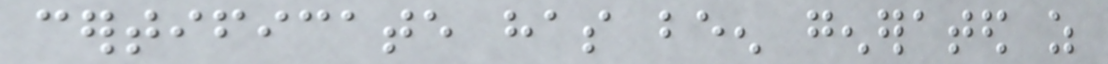certificate has been generated as
